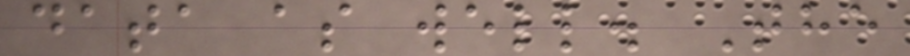data as well. The
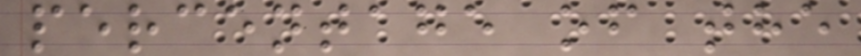percentage of the
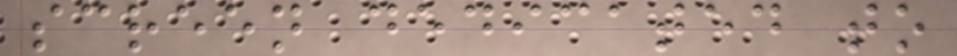screen dedicated to
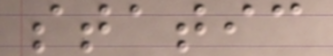static
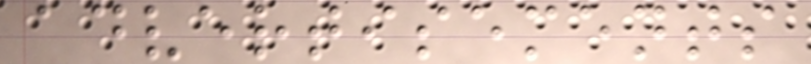advertisements
